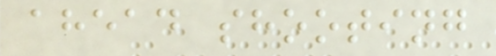ahead shooting
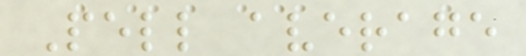Pell average
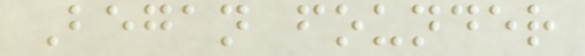Began founder
